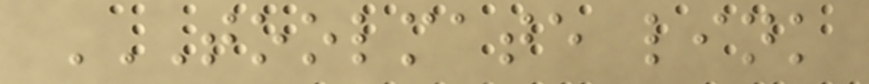TOOLMATE LINK
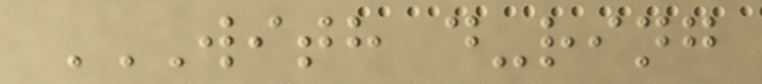WITH D-RING
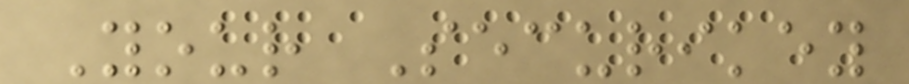Your Securikey
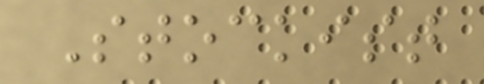Stockist
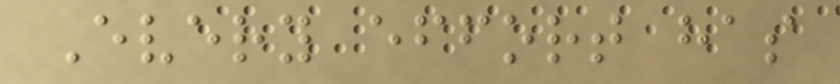Every effort has
